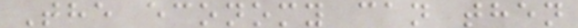The economy can then
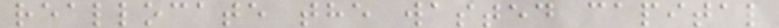reallocate the wasted capital
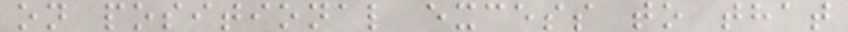on positional excess to that
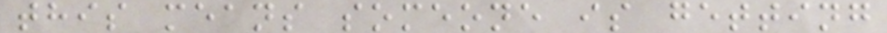this means someone is getting
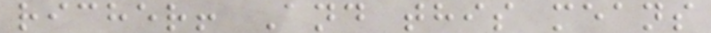richer! And this means
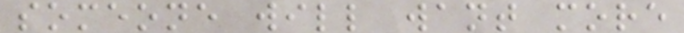someone will want more
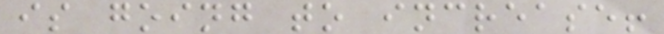is going to increase!
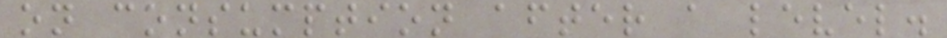on consumption after a level.
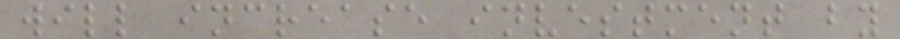will increase investment by
